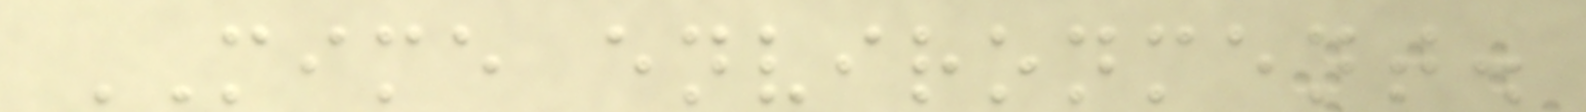MIME environment.
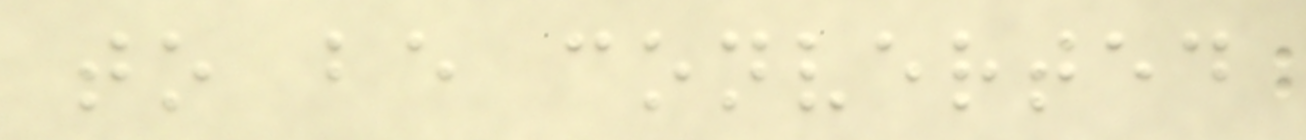to be converted
